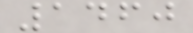1460
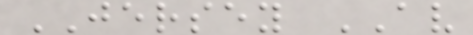JERSEY AV
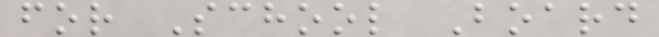for School Board
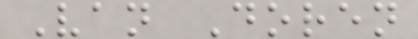Van Doren
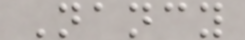Nancy
